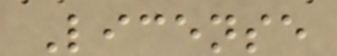License
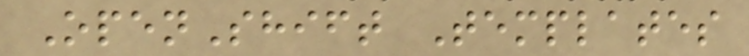OpenShift Templates
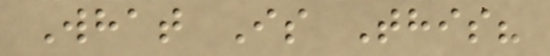What Is This?
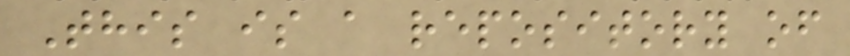This is a repository of
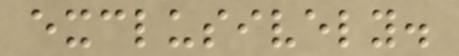exclusively.
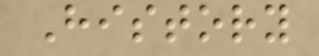History
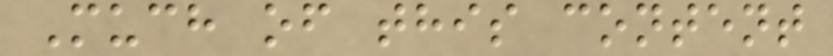Much of this content
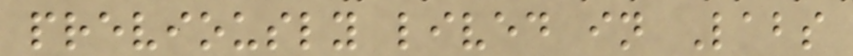previously lived in Labs
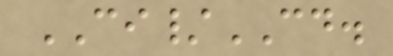CI/CD.
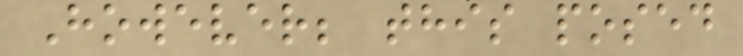However; this posed
